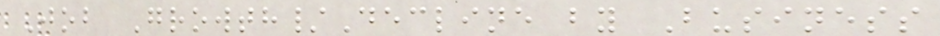Job Growth/Decline by Business
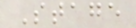Stage
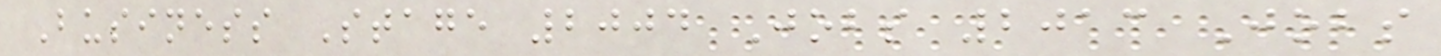Business Stage 2004 Jobs 2013 Jobs
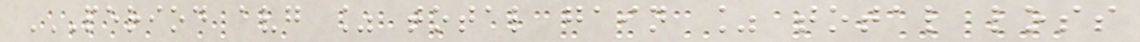PERIOD AVG % TOTAL GAIN % TOTAL LOSS
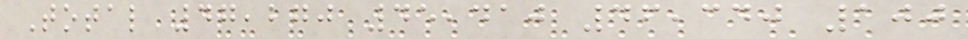Total 47,270 45,410 46,340 100
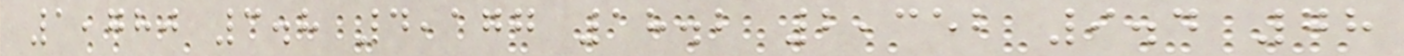1,780 3.8 4,177 18.2 2,352 9.4 78
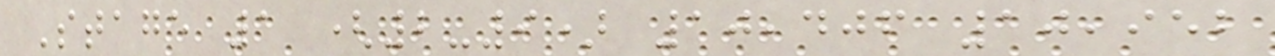Stage 1 (2-9) 10,406 10,952
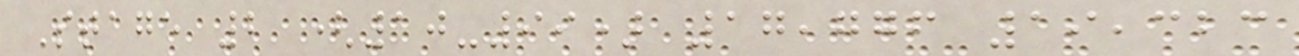Stage 2 (10-99) 17,776 19,323
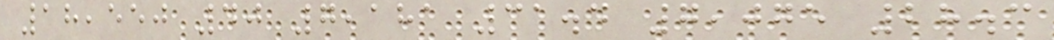18,550 40 7,181 31.4 7,075 28.3
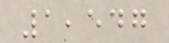1,547
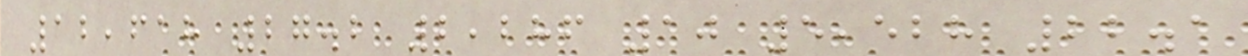12,618 27.2 2,286 10 5,528 22.1
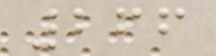266
